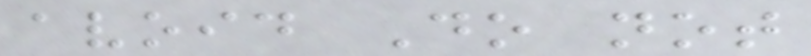avoid Do not
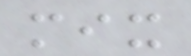mix
